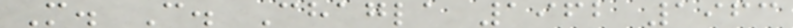M. C. Chagla 1962 1963
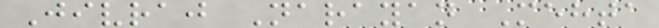Jivraj Narayan Mehta
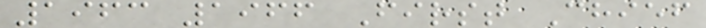1963 1966 First Chief
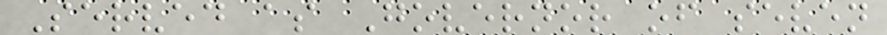Served as Governor of seven
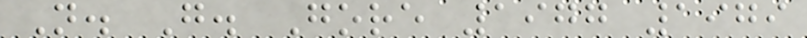N. G. Gore 1977 1979
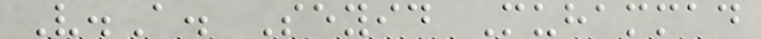V.A. Seyid Muhammad
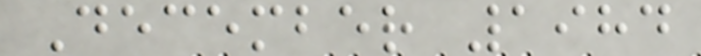December 1984
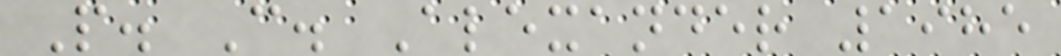P. C. Alexander 1985
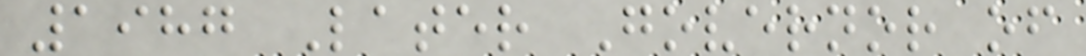1987 Later Governor of
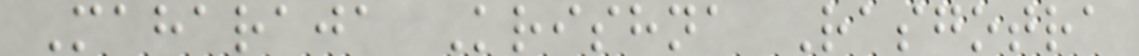Maharaja Krishna Rasgotra
